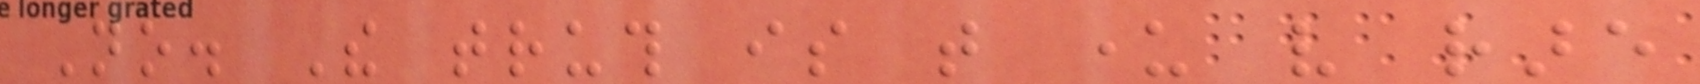No. The truth is that under very rare
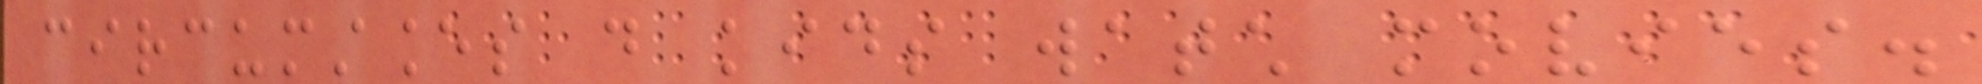circumstances do kids watch movies.
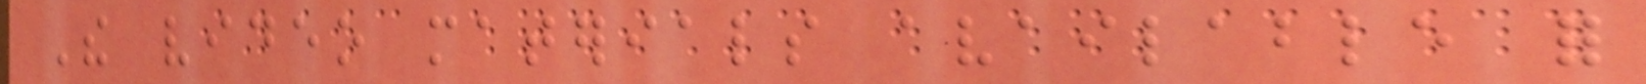The video materials available for
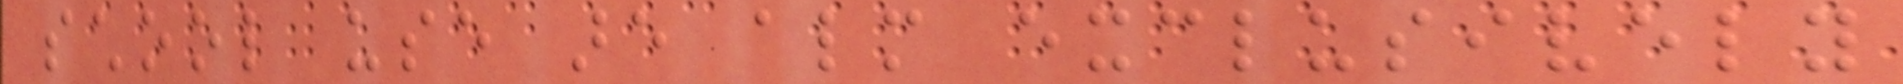school use are almost exclusively
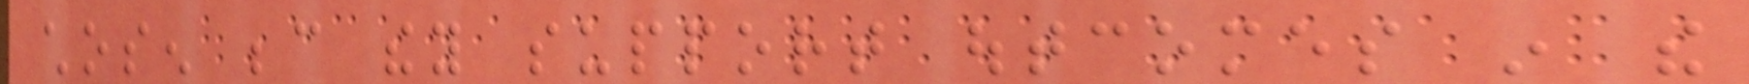chosen because they support outcomes in the
